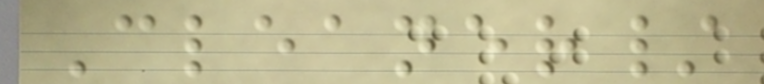Cleaner/
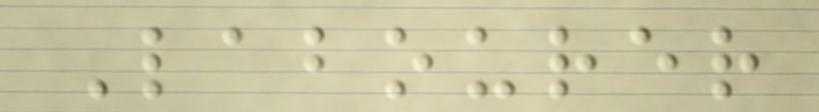Labourer
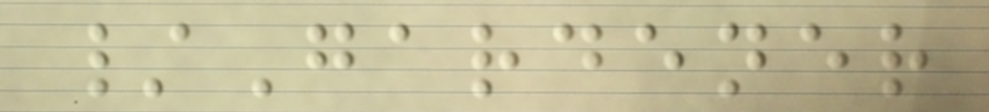/Gardener
